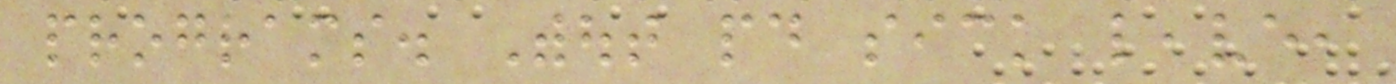programs. Without paid sick leave,
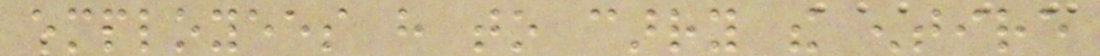employees have to carry the entire
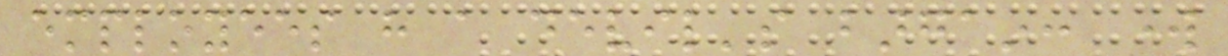employees have a devil's bargain: work
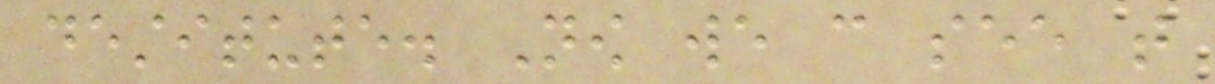destitute. Now we can see that
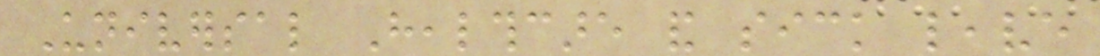Universal Healthcare and sick leave
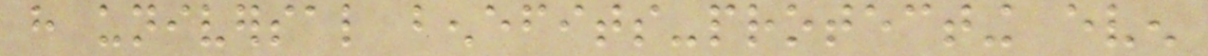have universal benefits-protecting even
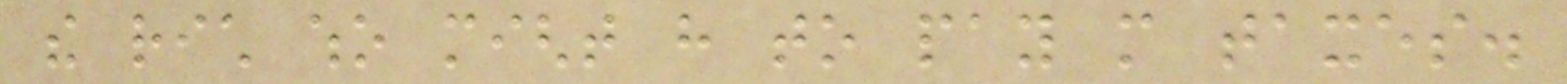the rich who might have to pay more taxes.
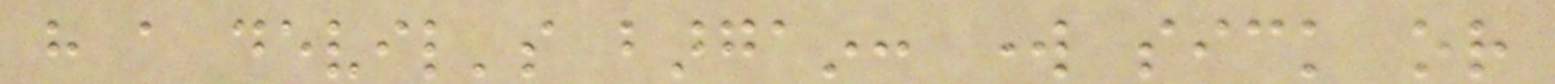have a devil's bargain: work sick or
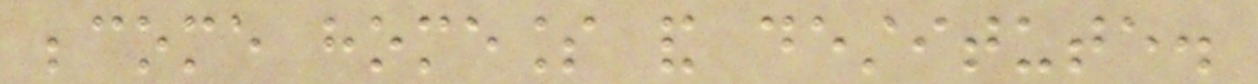become homeless and destitute.
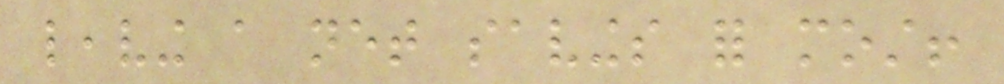leaving a net savings for most!
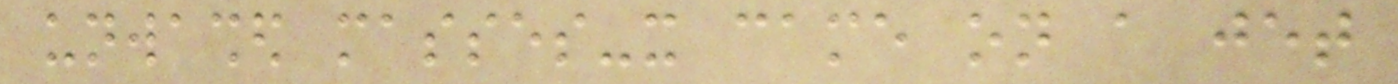unwashed masses-it came on a jet
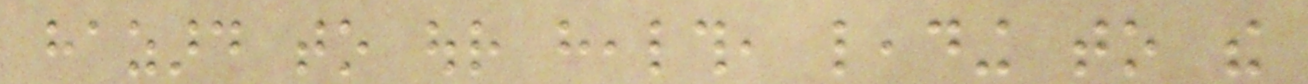hazard to our health, leading to the
